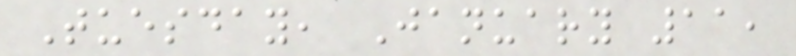Tuesday, January 11,
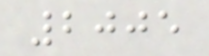2005
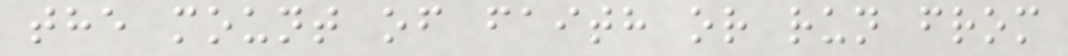the mount of faith or run from
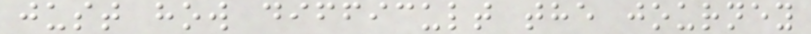just how difficult the journey
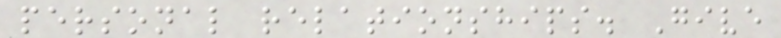personal relationships. Give
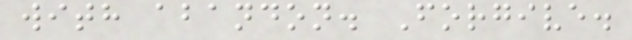with abandon. Forgive.
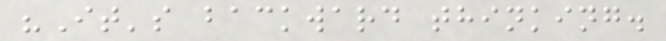"It's backward thinking.
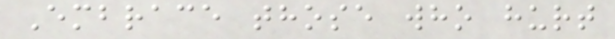Embrace those who hurt
